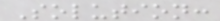Solution:
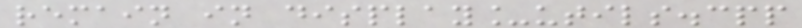remain in display_utils.cpp
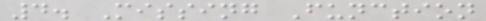4. Missing Function
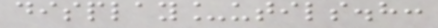display_utils.h:
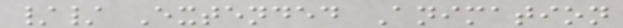// Extended Animation
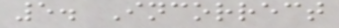5. Incorrect
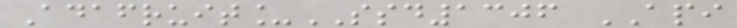Adafruit_SSD1306 API
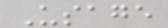Usage
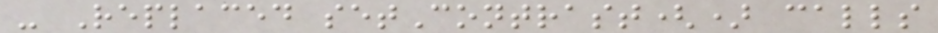- Replaced setContrast() calls
